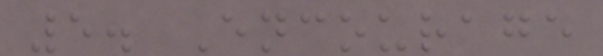5. Encourage
